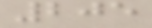205
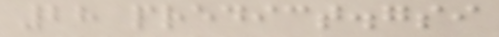28 predict.gsi
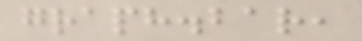graph.bar,
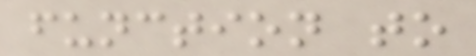function to
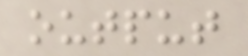output
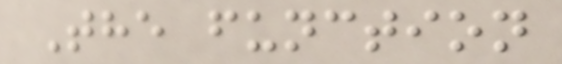The function
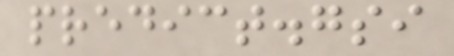predict.gsi
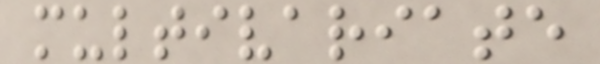multivariate
